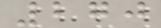270
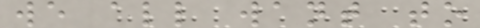we all want to
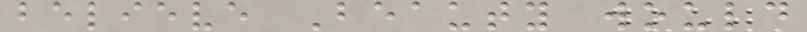believe Beauty would
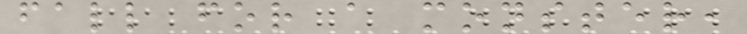fall for a monster,
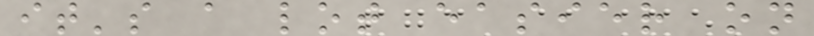it's a lot easier on
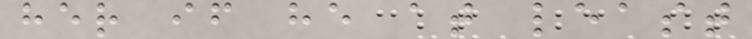her if he at least
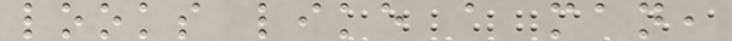looks like a man,
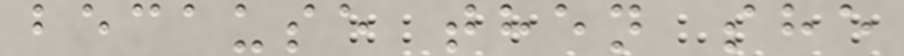because then she
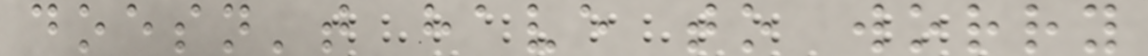doesn't have to worry
